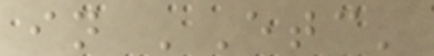in 'Etc'
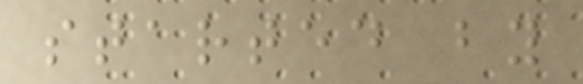started by
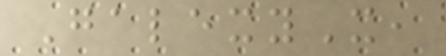GalexyX,
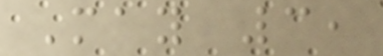May 3,
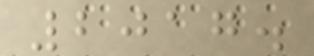2017.
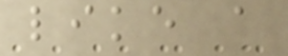like a
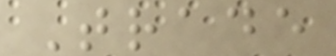Trade
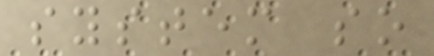system so
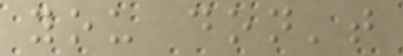you don't
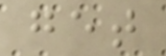get
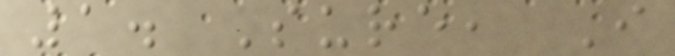1. Sure, I
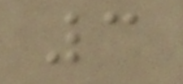3
